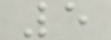5
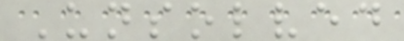Unsolved
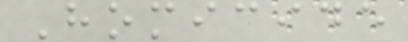Homicide
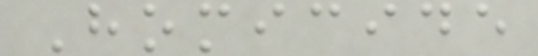Homicide
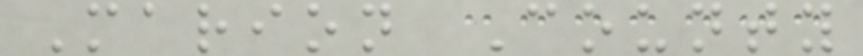Marion County
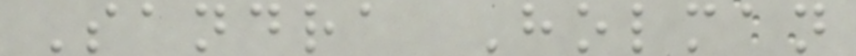Sandra Holman
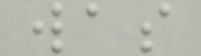was
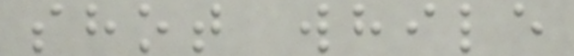shot while
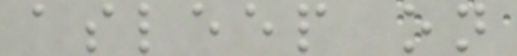asleep on
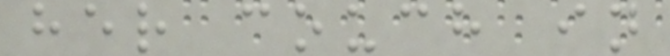her couch in
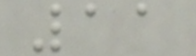11
